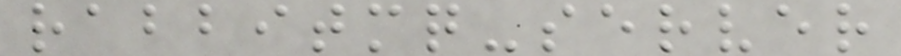rabbitmq-server
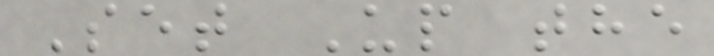Set Up the
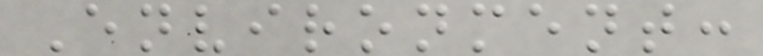Environment:
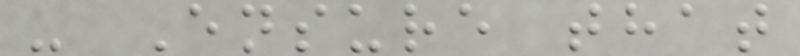- Ensure that
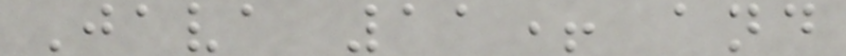Java 11+ and
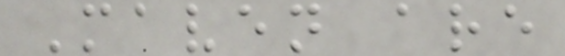Maven are
